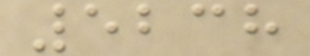5238
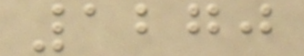1270
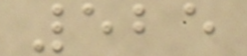525
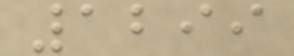1299
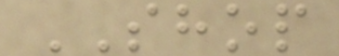SHOP
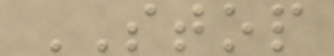STOP
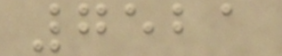7521
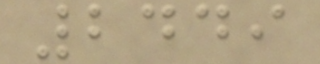2449
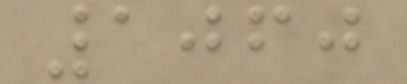1060
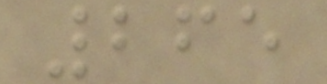265
